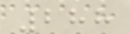288
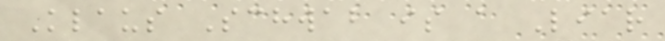Klaus Schwab is a Liar
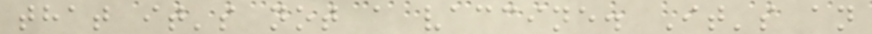that it's not a vaccine. It's an
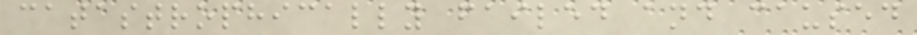catastrophically failed and caused
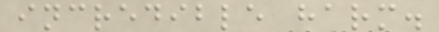incredible harm.
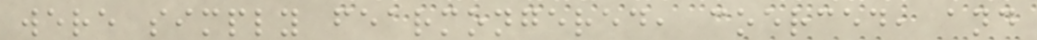were simply fearmongered, coerced, and
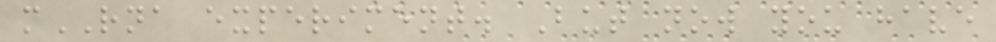mRNA experiment. But now you have
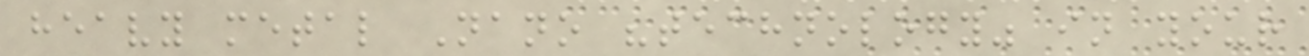heavy metal Nano "technology" in your
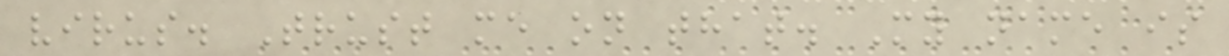virus. Trust me on that. My name is
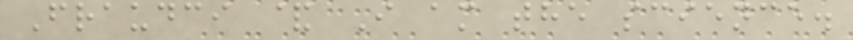Fraudci & I am the science.
